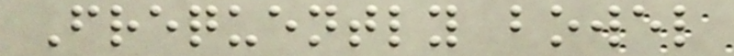Frequently bowel
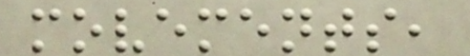movements,
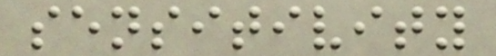sensitivity
